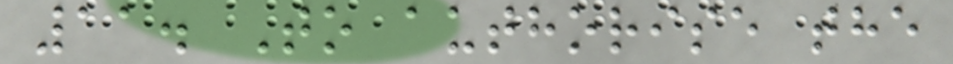11. To authorise the
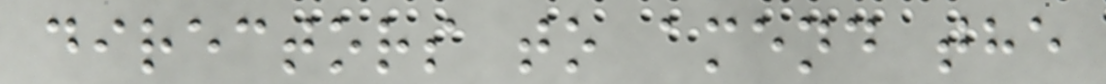directors to amend the
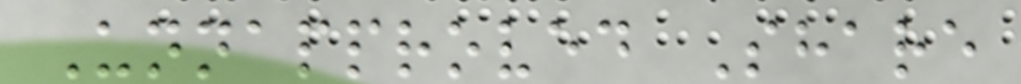Unnapproved Share
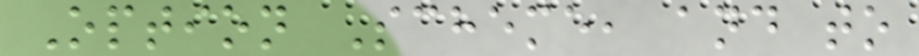Option Scheme, and to
